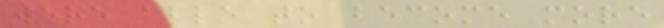were able to become more
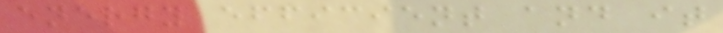energy efficient and it
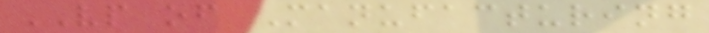VP of Manufacturing
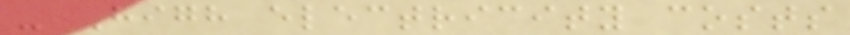- High electricity costs
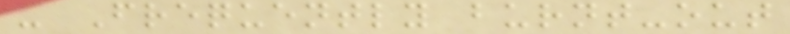- Frequently burnt-out
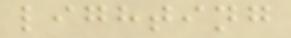lighting
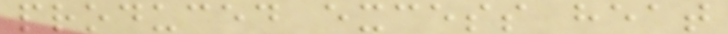produced excess heat
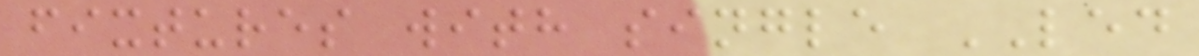fixtures with single LED
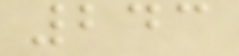243
